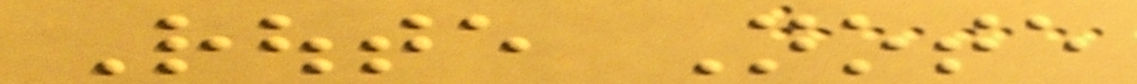Route Note
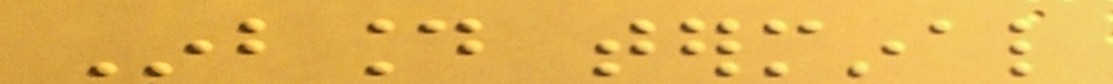Inbound terminal
